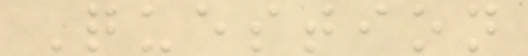Question
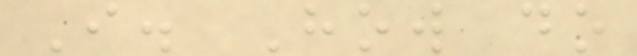I. How do
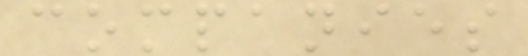companies
